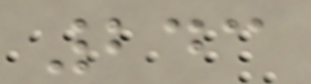243
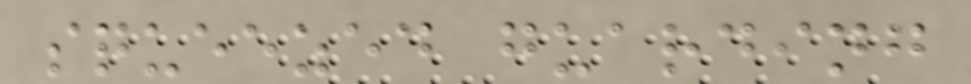squeezed guarding
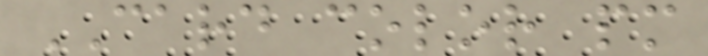CARD color pm
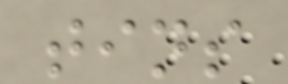tins
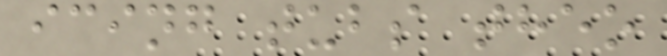icing tubs theo
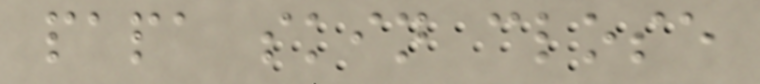papa skin close
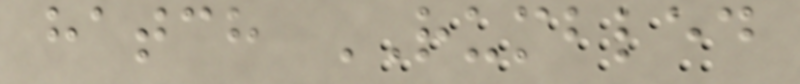hatch RUMBLED
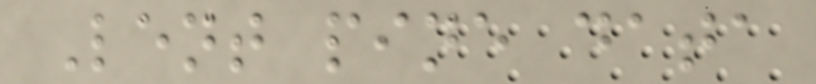Lent pine data
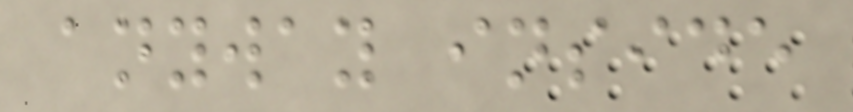anyway inside
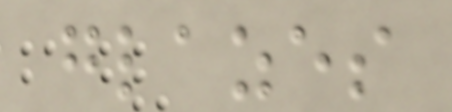glazes
